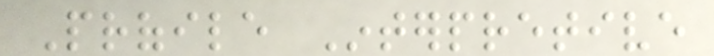Profile Interpretive
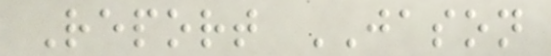Report JASON
